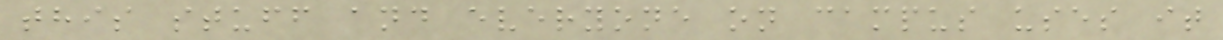this stuff and everyone on campus uses it
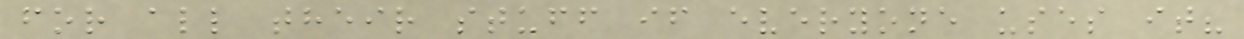for all their stuff if everyone uses it?
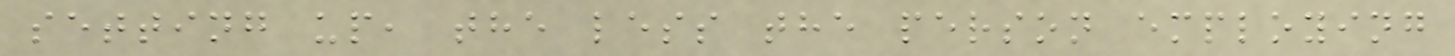setting up, the less the person employing
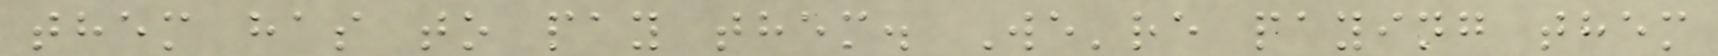them has to pay them. We're paying them
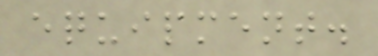equipment.
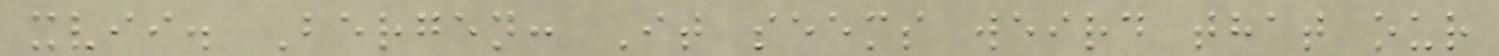xvii. Bergen: It seems weird that our
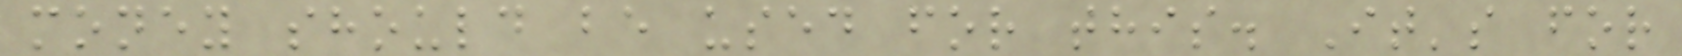money should be used for this. It's for
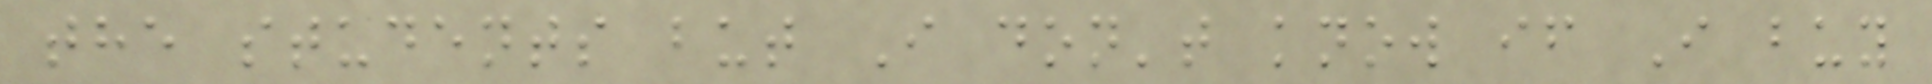the students but I don't know if I buy
